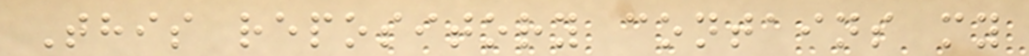This repository contains my
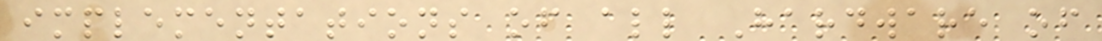implementations of all Hardware of
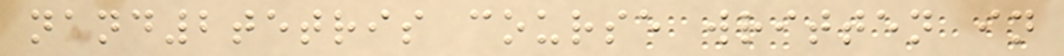nand2tetris course written in
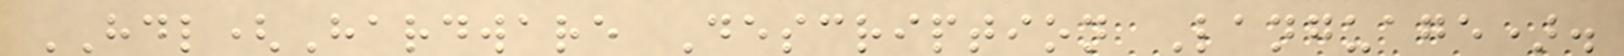HDL(Hardware Description Language).
